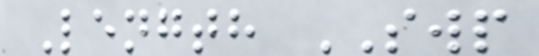Length SWP
